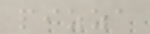pizza
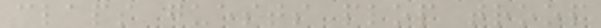claps guests plop troop
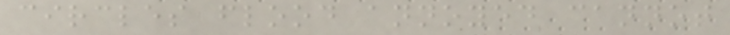circles flood annoyed cannot
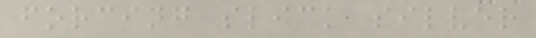forcing slick silver
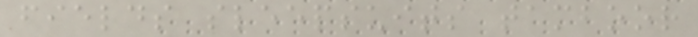fields sleepsuits tamboor
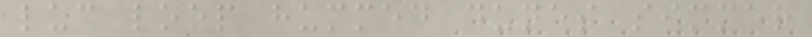luc loop hummed dunes simmer
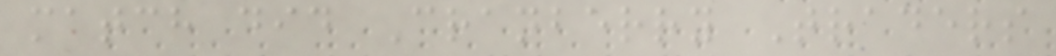match did Cranberry Traders
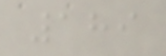189
